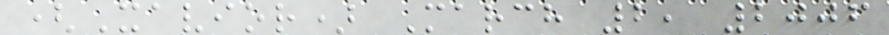(Xavior) March 2, 2006
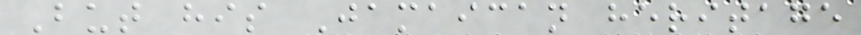But his Jamaican heritage
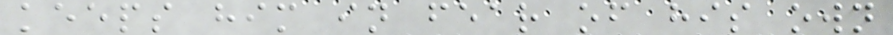keeps him in fear of his own
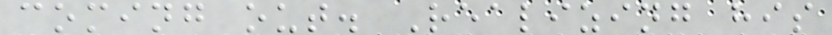coming out. Realizing his
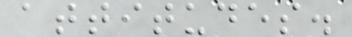attitudes.
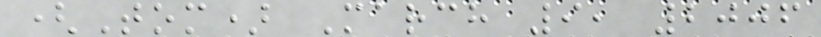(Tom) March 9, 2006
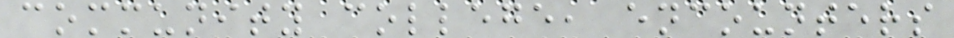community college, encounters
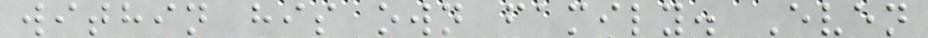within his own family. Even
